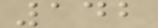142
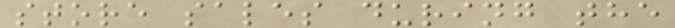store sales during the
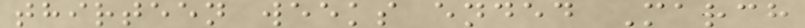thirteen weeks ended March
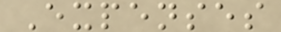Expenses
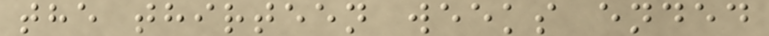the thirteen weeks ended
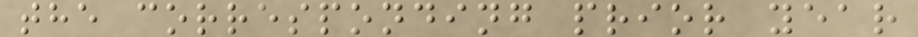the corresponding prior year
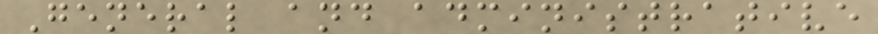General and administrative
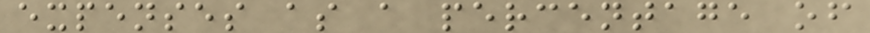expenses as a percentage of
